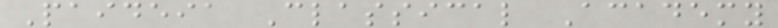Paideia Classical Academy
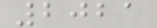2021
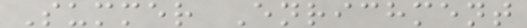Summer Enrichment
